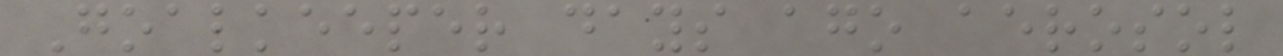Goalkeeper days ago aerosol
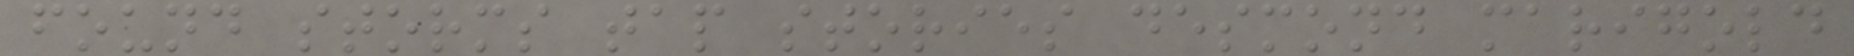found storms tap stories desmond marigold
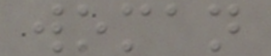woman
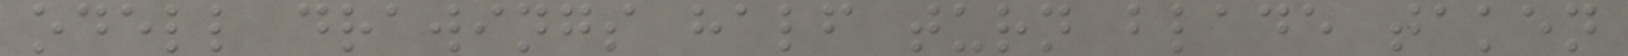odell drawings half turn blade taken
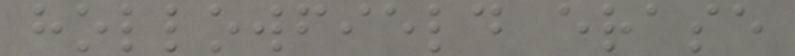hollowfield erase
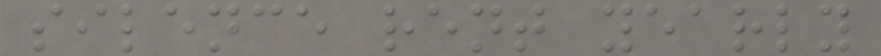silence rent yearly
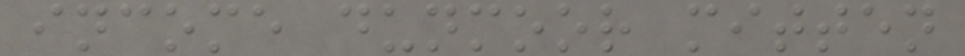income dunmoor mitten
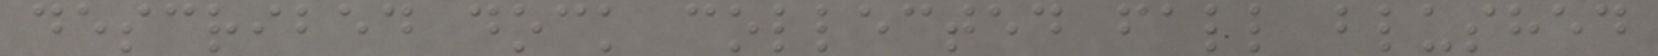described dock collected fall blushed
